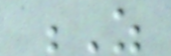Z
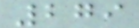279
